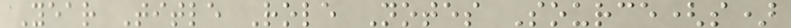Year Title Role Notes Source(s)
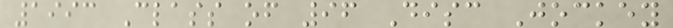1993 Class of 96 Disc Jockey
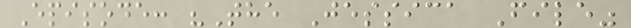Episode: "The Jessica File"
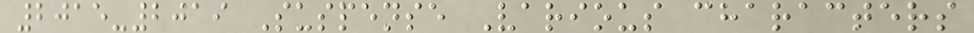2015-2019 Suspense Various characters
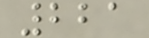221
